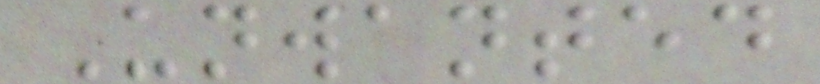Unwanted
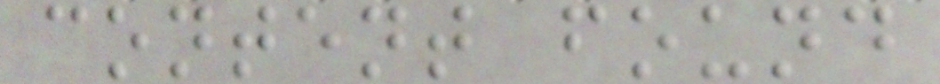content found
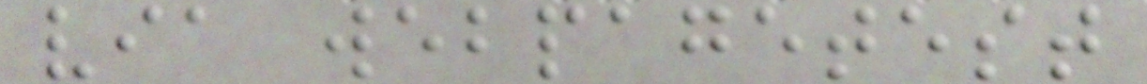via webpagetest
